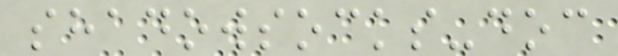shadowsocks-doc
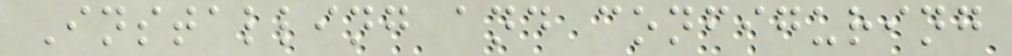Installing and configuring
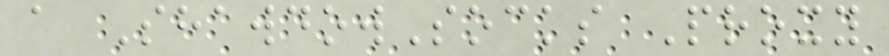a ShawdowSocks Proxy
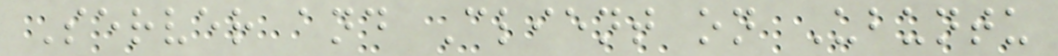Server and Client on Ubuntu
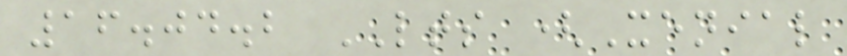16.04.2 LTS (Xenial
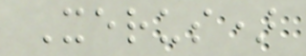Xerus)
